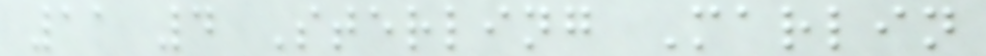11 4 Sterling Marlin
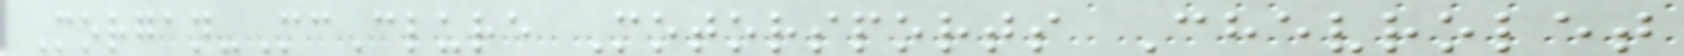Morgan-McClure Motorsports Chevrolet
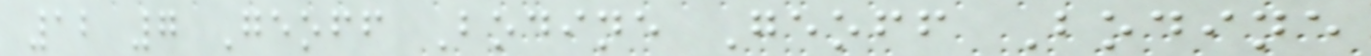12 7 Geoff Bodine Geoff Bodine
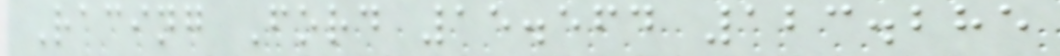Racing Ford 15.564 123.285
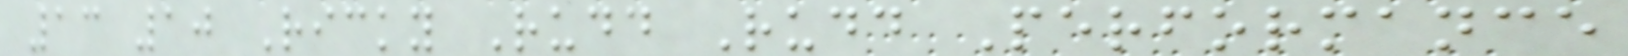13 10 Ricky Rudd Rudd Performance
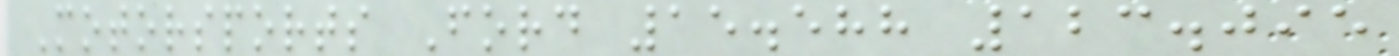Motorsports Ford 15.588 123.095
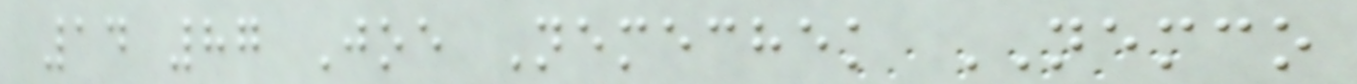14 87 Joe Nemechek NEMCO
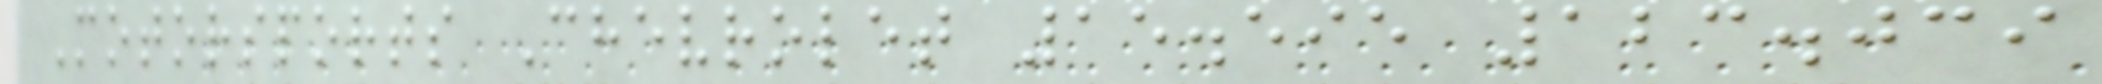Motorsports Chevrolet 15.595 123.039
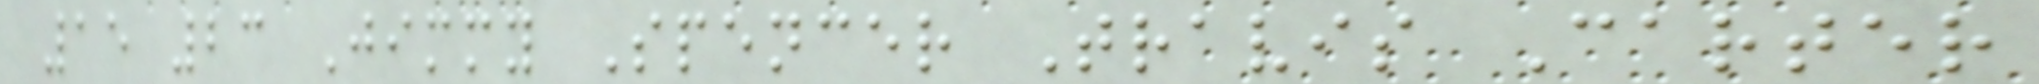15 23 Jimmy Spencer Travis Carter
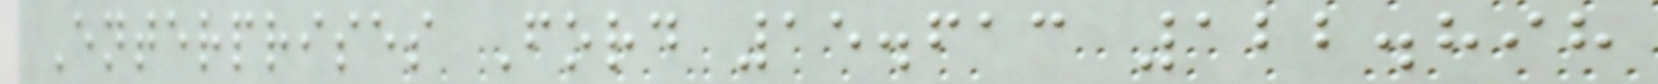Enterprises Ford 15.613 122.898
